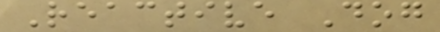Reactive Dog
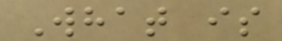What is
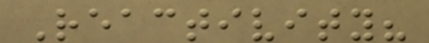Reactivity?
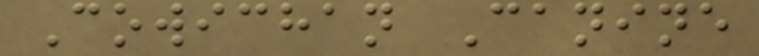Cowichan Canine
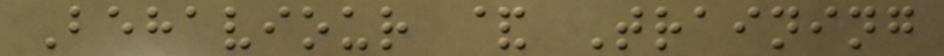Behaviour & Training
